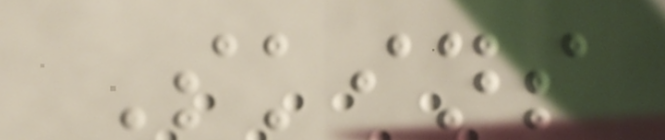Skins
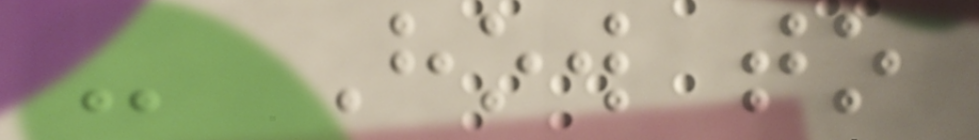- How to
